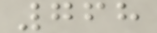768
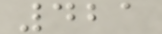421
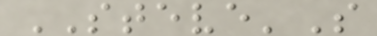STEVE'S
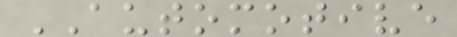AUTOMOTIVE
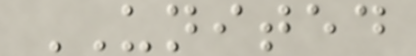UNITED
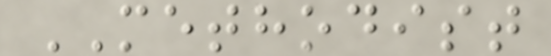METHODIST
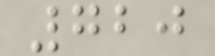720
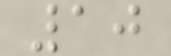10
